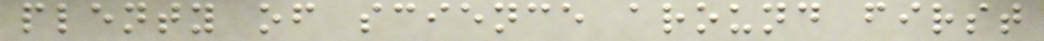plenty of science around first
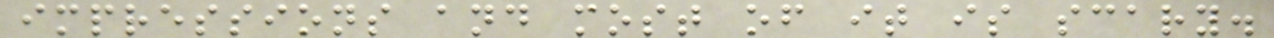impressions and most of it is scary.
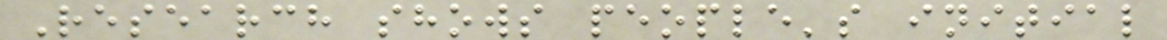Research shows people's initial
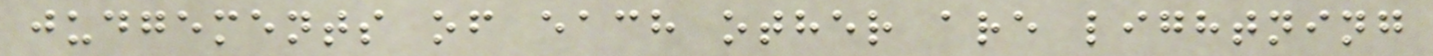judgements of each other are lightning
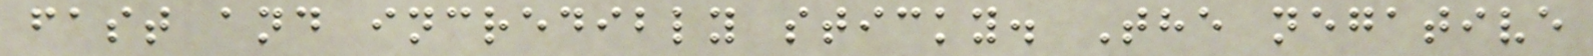fast and incredibly sticky. The negative
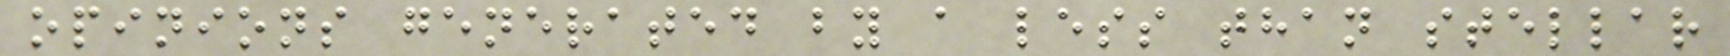opinions generated by a less than stellar
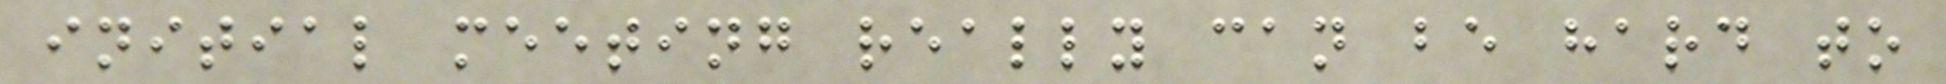initial meeting really can be hard to
